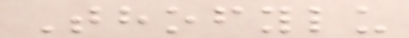Thofylu
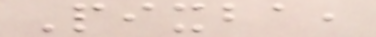Pixba,
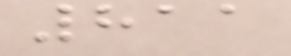811
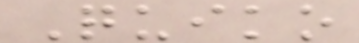Quiko
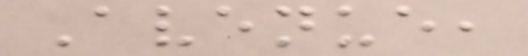Avenue,
